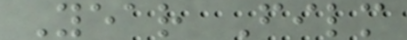Year Film
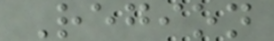Region
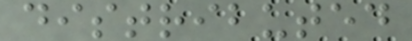distributed
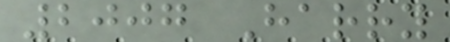2007 Harry
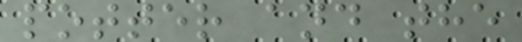potter and the
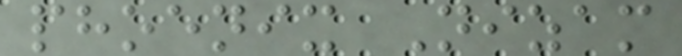phoenix Nizam
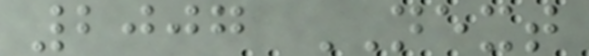2007 NEXT
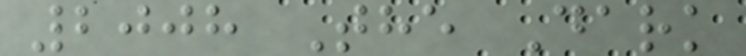2008 The Dark
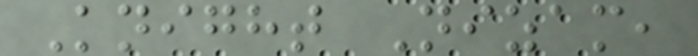Knight Nizam,
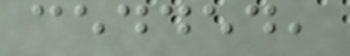cedded,
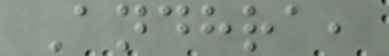Andhra,
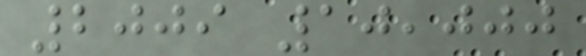2009 10,000
